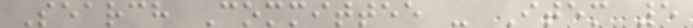Search Committee - Item 5
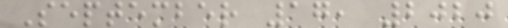September 17, 2020
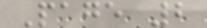Page 2
